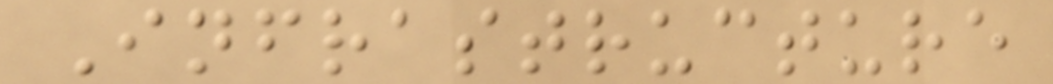Infrastructure
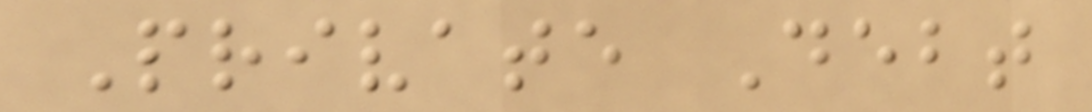Private Debt
